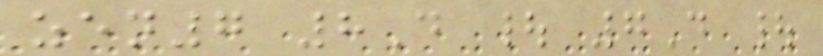zen7 8D | 7D |
